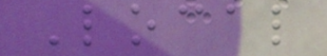Local
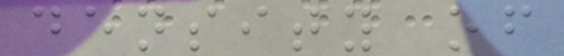density of
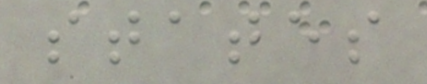states
